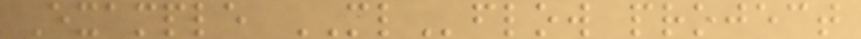Example MLflow project
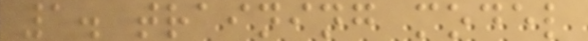1. training model
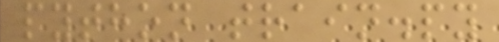python train.py
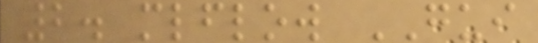2. mlflow GUI
